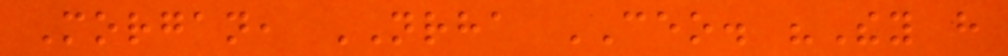Morgan, NRHA CEO. "They have
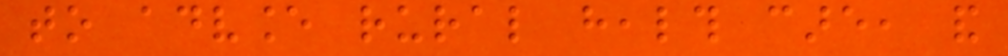to advance rural health care, and
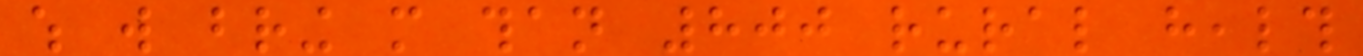which will bring more than 800 rural health
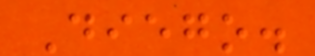Diego.
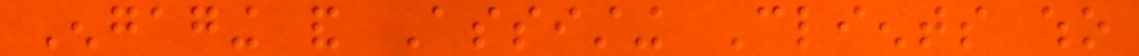Engaging and Assisting Clients who
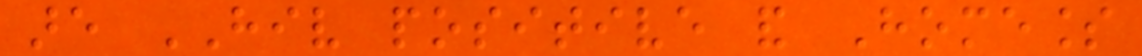are HIV positive and Homeless
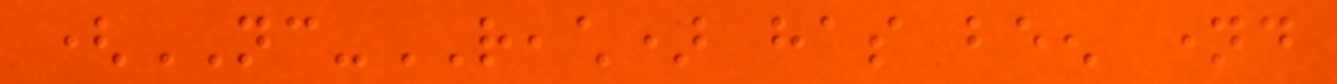(NC-REACH) has been named
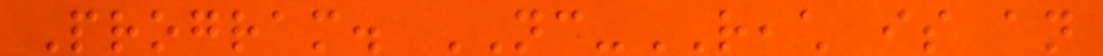Program. NC-REACH is an
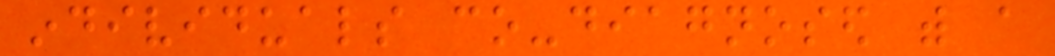individuals co-diagnosed with a
